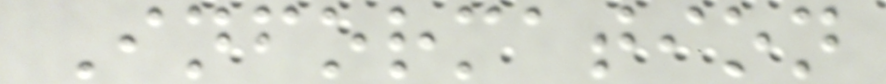Information
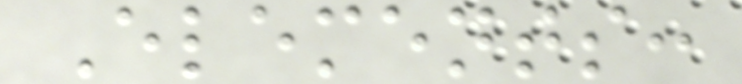Elements:
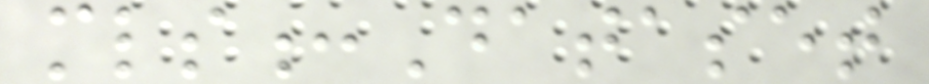mls:Dataset
